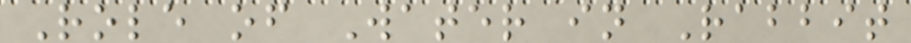Role of Water in Rabbit
